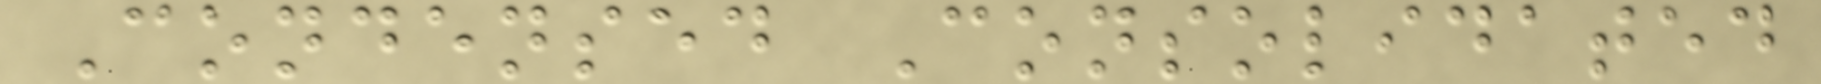Condensed Consolidated
